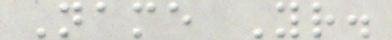Name Yr.
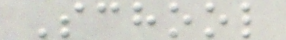School
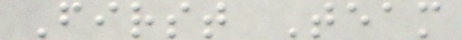First Team
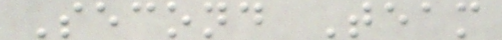Second Team
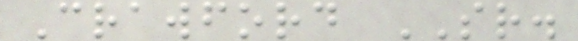Crawford SR.
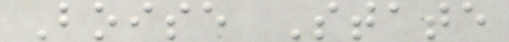Boise State
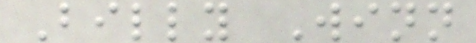Billy Winn
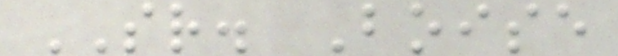SR. Boise
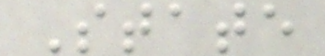State
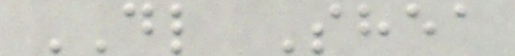DL Shea
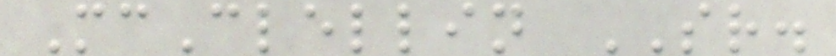McClellin SR.
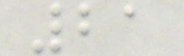21
